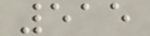515
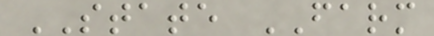STATE FARM
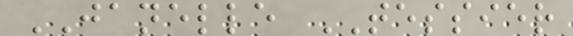JANELLE TESSIER
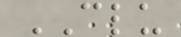CLU
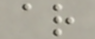ar
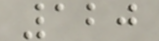120
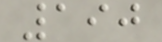190
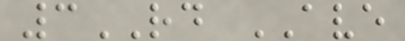3RD AVE
